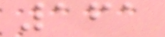161
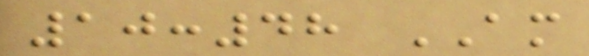10:48 AM
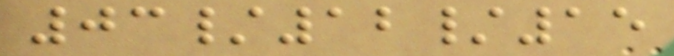03/12/15
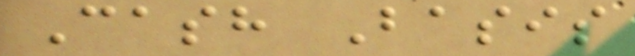Cash Basis
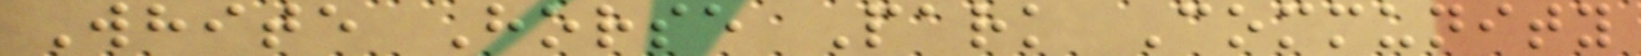White Horse Park Community
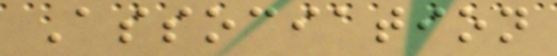Association
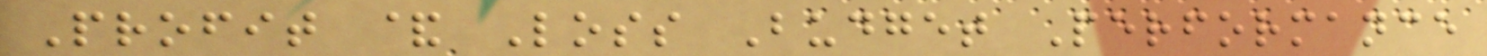Profit & Loss Budget Performance
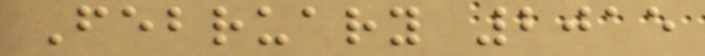February 2015
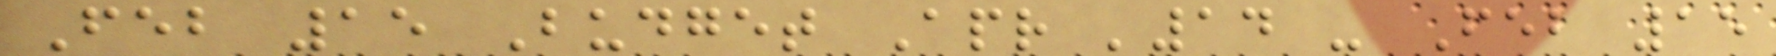Feb 15 Budget Apr '14 - Feb 15
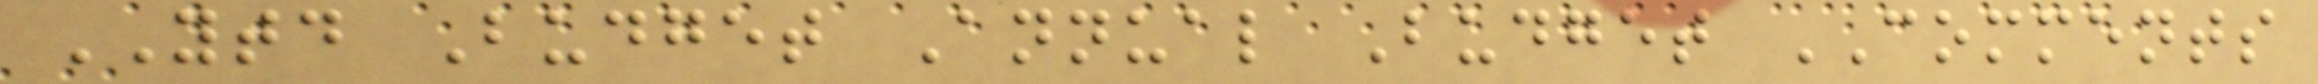YTD Budget Annual Budget COMMENTS
